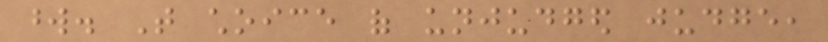word. That choice of unjudged judge,
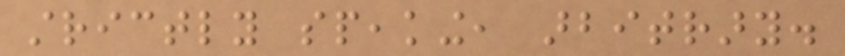strictly speaking, arbitrary.
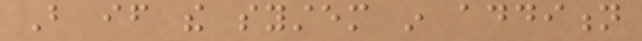But if the system in addition
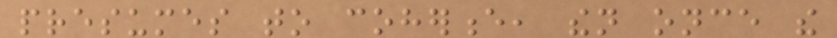presumes to coherence, then once the
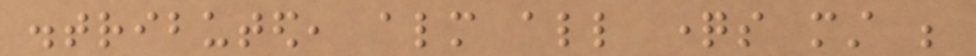distributed, almost all questions must be
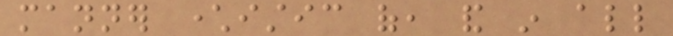manner characteristic of, and in all
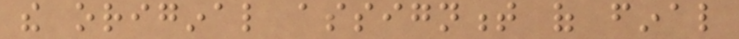the original assignment of final
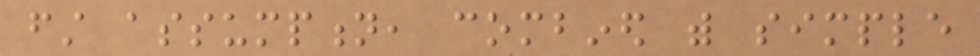first assumption, combined with simple
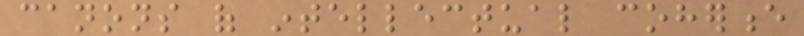canons of intellectual coherence
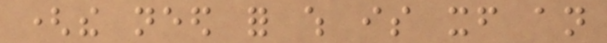(the need for which is itself an
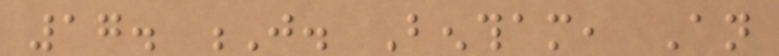17. J. Bentham, An
